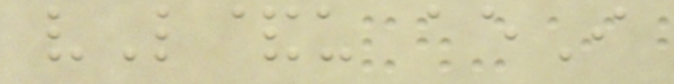vL&u aeI
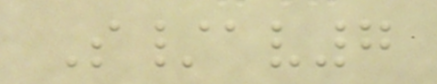S/av7
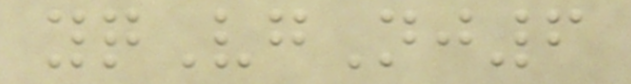yqVgNj6
